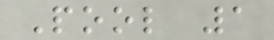Pool 1
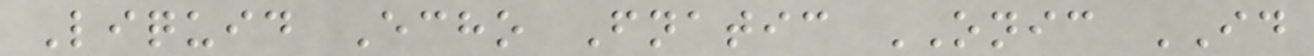Liquid Echo Fnatic ONIC ID
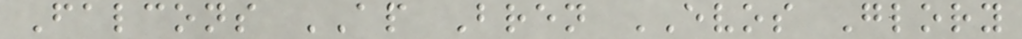Falcons AP Bren EVOS Glory
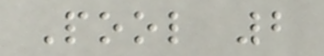Pool 2
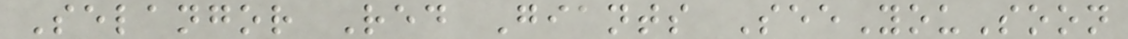Selangor Red Giants SeeYouSoon
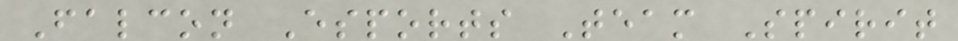Falcon Esports Team Spirit
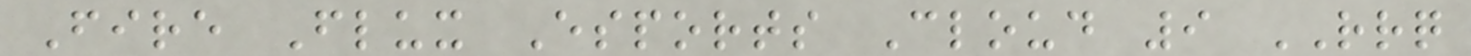Fire Flux Esports Cloud 9 RRQ
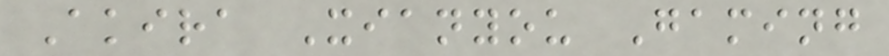Akira Xianyou Gaming
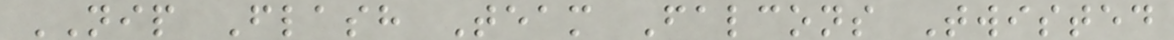NIP Flash Team Falcons Twisted
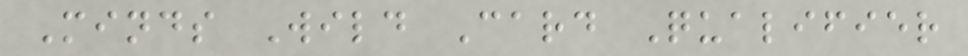Minds Wild Card Qualifier
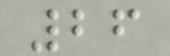26
